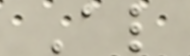Al
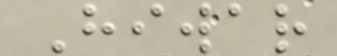Hiwar
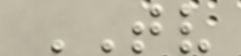TV
